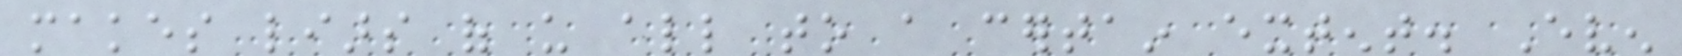makes liars of us all to a certain extent. Even
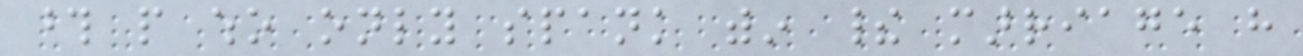those people who only spank within their marriage have
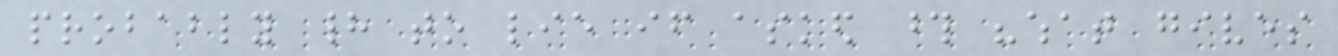probably had to lie if asked those "what gives
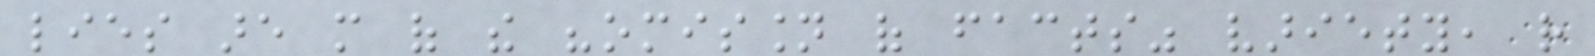lies are more of the "omission of facts" variety, rather
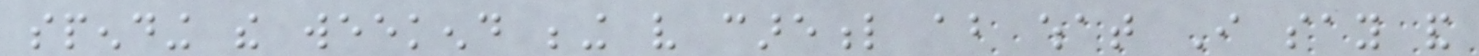spending the weekend being very careful about what I say and
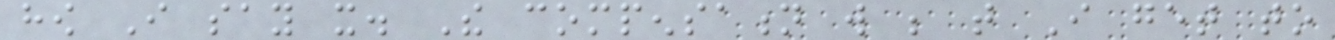how I say it. The compensation will be that I get to
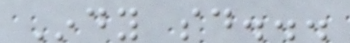Indy said...
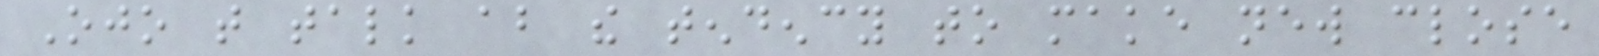Ojo that talk about the tendency to make new close
